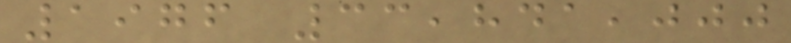1976 33,841,000
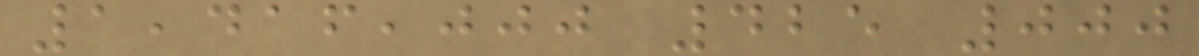1,416,000 425 000
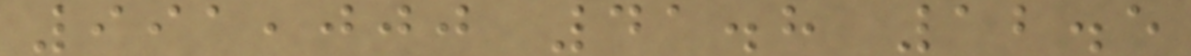991,000 41.8 12.5
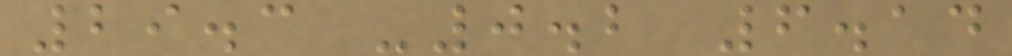29.3 -0.2 6.14
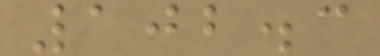102.3
